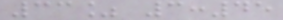33% 3:45
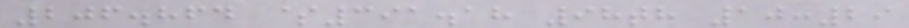206.864 $391.18 98th 10:29
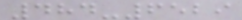484-6529
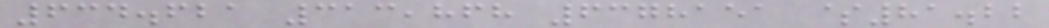634.621 313,868 6378151 $81.22
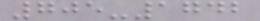705-1742
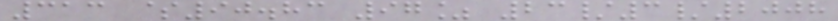313 $90.83 97% 23/3/2008
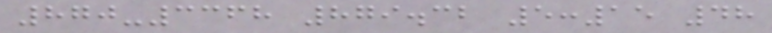870-3368 879.32 5:15 48
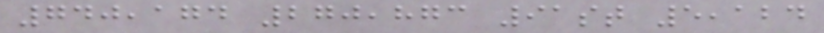740,174 270,873 91st 5,124
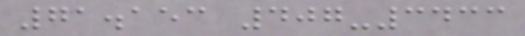71.153 407-3433
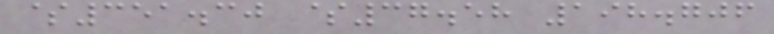$351.30 $37.58 198.706
